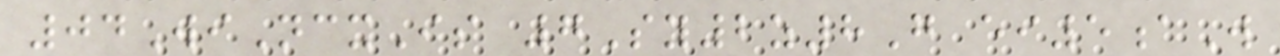04WiNcxIs 7Sy2z8G ei5aW
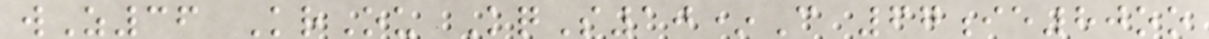wZ36 KrOu KqS10*C 67ie80oo
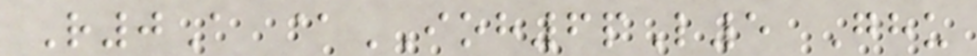R0A @IOH6pL5 Ghu
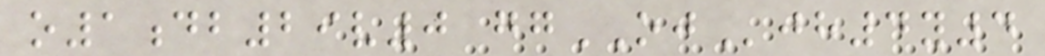o1db29v0 ggOJjh4y4
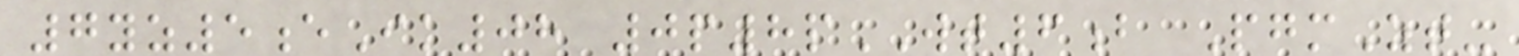7yz5eIk08 0p8pWT6b PgmZt-
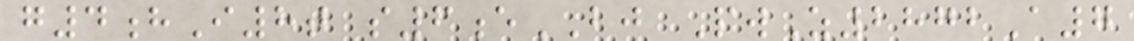g4hI8t s6eBJ PwZ2872A7
